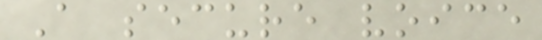A secure voice
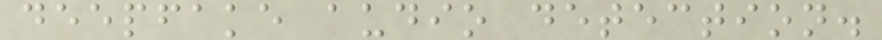deepfake audio detection.
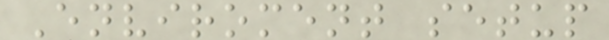Enviroment setup
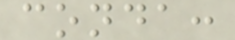conda:
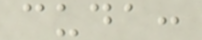cuda:
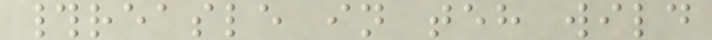#reasle in teh wild
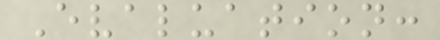Evaluation:
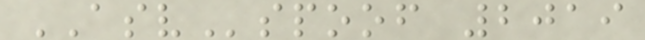ASVspoof 2019
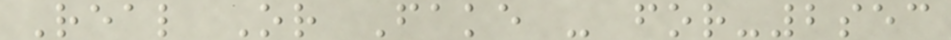Real Or Fake - for-2sec
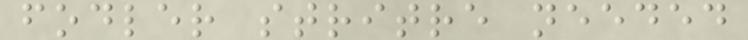fodler stritre needed
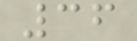36
